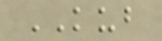KUB
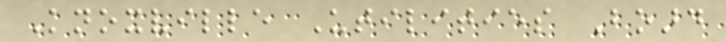Knoxville Utilities Board
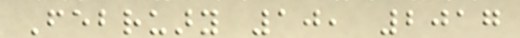February 10, 2017
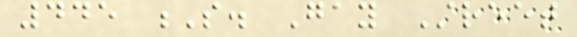445 S. Gay Street
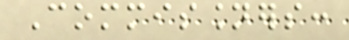Commissioners:
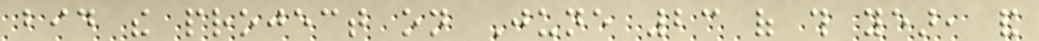bid the project on June 23 of this year, and
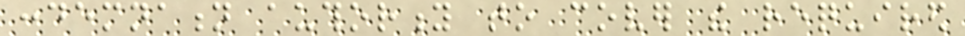condemnation authority to cover the required
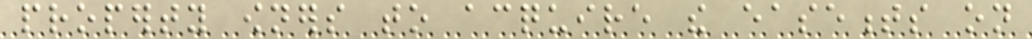property owners to acquire the easements on
